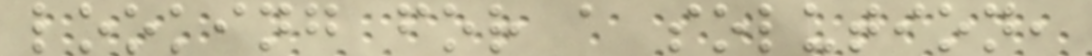looking for a solution,
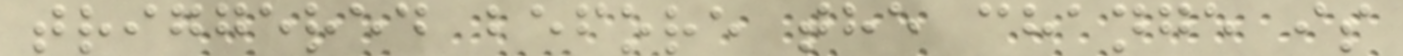triggered before the change is
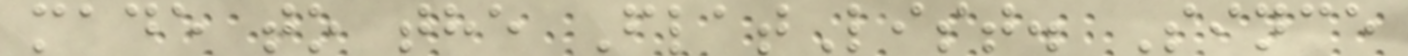made to the FlatList. Since
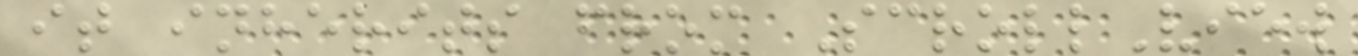it inherits from ScrollView
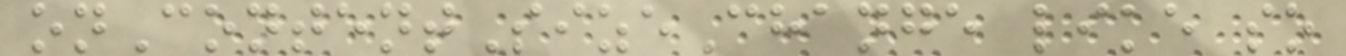onContentSizeChange like so
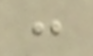:
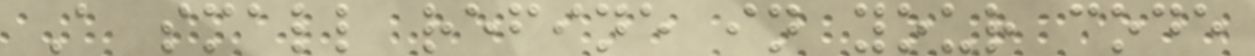A small refine in your code
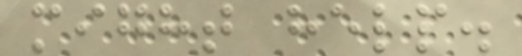might help.
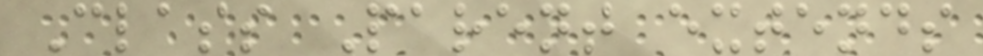Class Parent extends
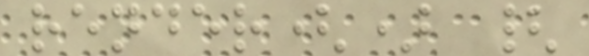render() {
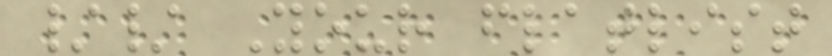// Your flatlist
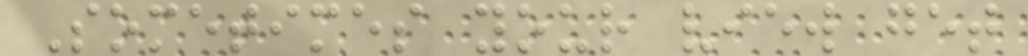Sometimes your view get
